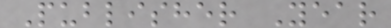Publisher Year
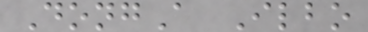DongA Ilbo
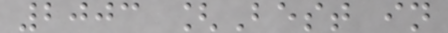2003 [Best in
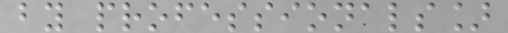by professionals]
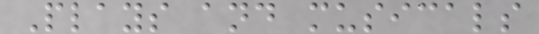Plays and musicals
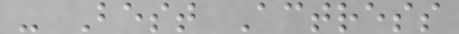- Best Actress
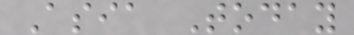Asia Today
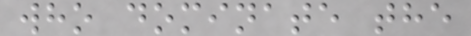who dominate the
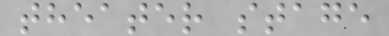theater stage
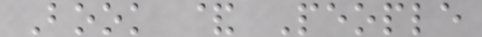Book & People
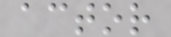actor
